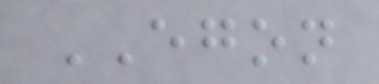EGON
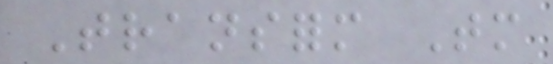Transform Tomorrow
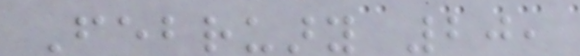February 20,
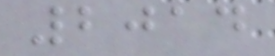2014
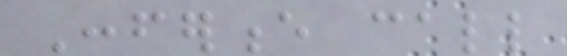Conference call
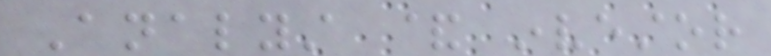Analyst & investor
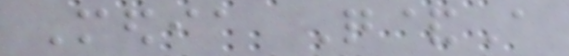Media Q&A
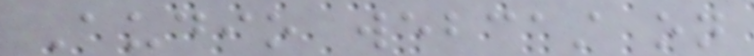Audio webcast on
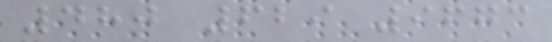480 629 9673
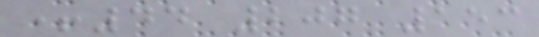+44 207 153
